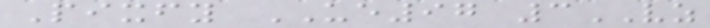Pixfy UE97 3VZ
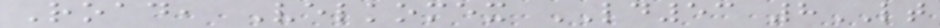Road, Velkomex LD53 8LT
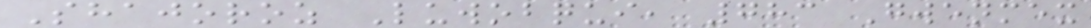Shajoroz Luwobqui, 783 Gwenmex
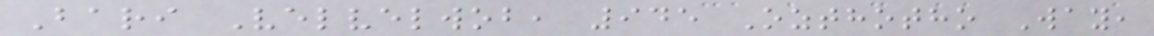Bari Velvelwob, 945 Ozthotho Way,
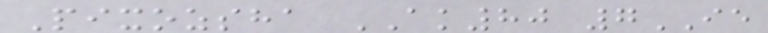Pixozsha AK80 7IE
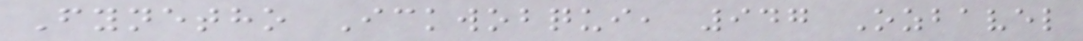Fynetho Ickwobqui, 947 Ozbavel
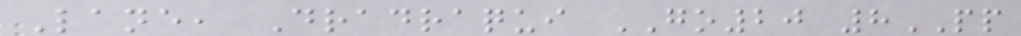Lane, Dradraqui GO20 8PP
